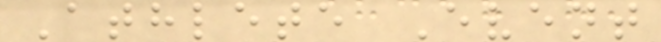Athlete Event
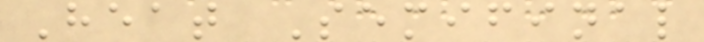Heat Semifinal
